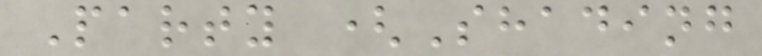Party (Shading
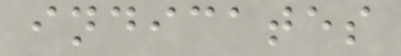indicates
